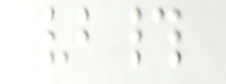vb#
